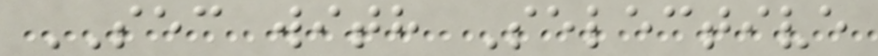SEC with Selective
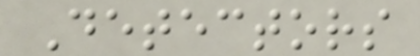Detectors
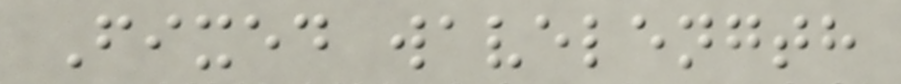Fixed wavelength
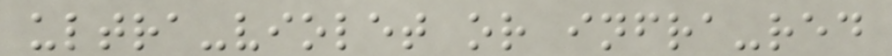ultra-violet or infra-red
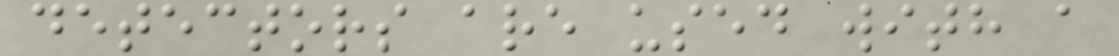detectors are used with a
